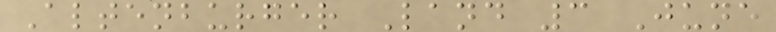Altenburger Land 3 June
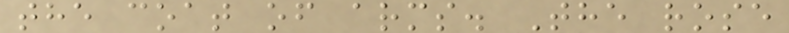the coat of arms. The rose
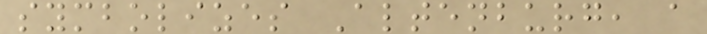symbolizes Altenburg, a
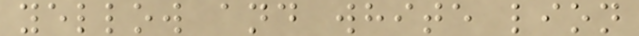yellow and white lion
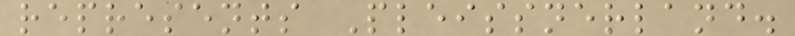represents Pleissnerland.
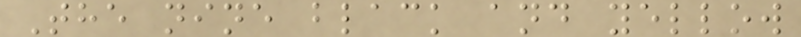The nine black and yellow
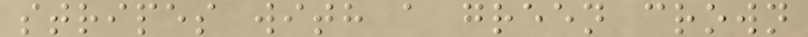stripes with a green crown
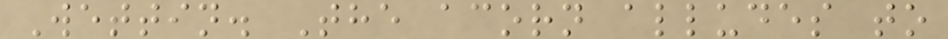Wettin. The acorn alludes to
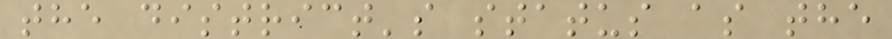the district's status as the
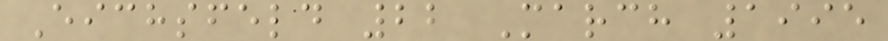Eichsfeld 22 March 1995
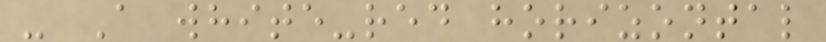- A white-red horizontal
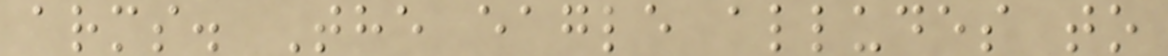arms. The eagle alludes to
